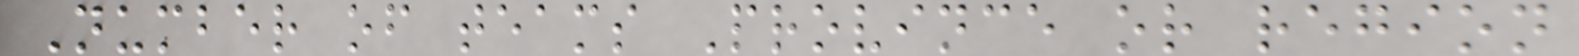Number of teams Province or region
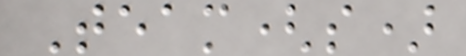Team(s)
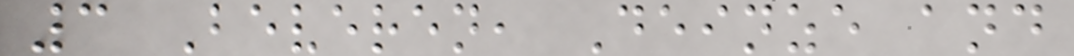3 Beveren, Deinze and
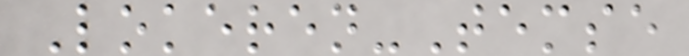Lokeren-Temse
